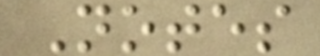Notes
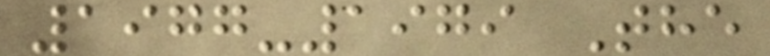1977-1979 The
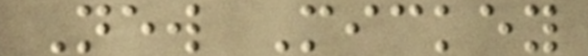New Mickey
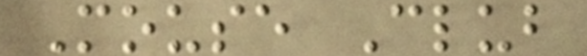Mouse Club
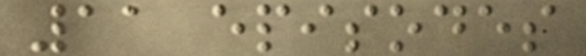11 episodes
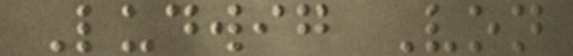Ludwig Von
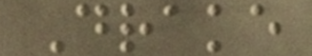Drake
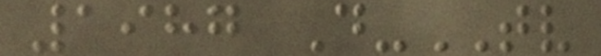1987 D-TV
